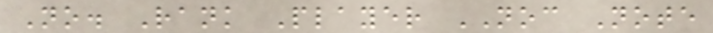No. Rank Player NOC Note
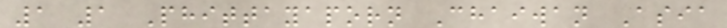1 1 Phittayaporn Chaiwan Asia
